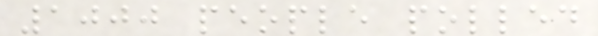1000 people polled
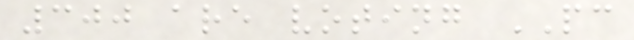300 are voting PC
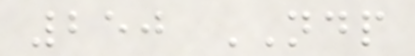250 NDP
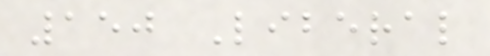150 Liberal
